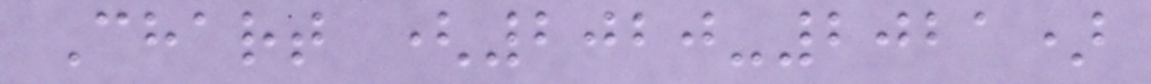Chart (2020-2021)
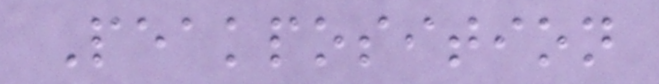Peakposition
